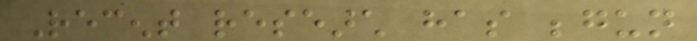Recent research has begun
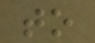to
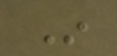In
